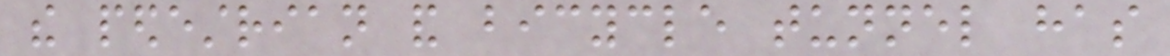the pedestrian and bicycle tunnel has
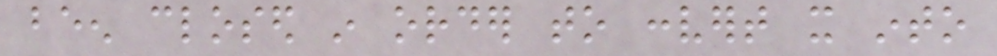been closed in order to convert it into
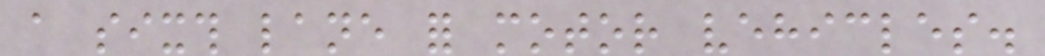a sixth lane for motor vehicles.
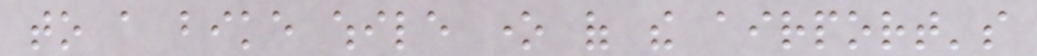to a bike while one of the airport's
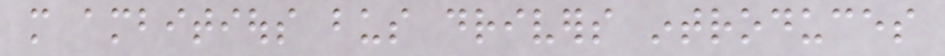more ambitious bus drivers introduces
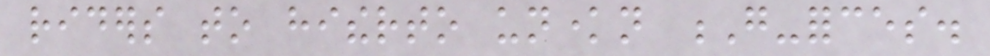riders to hitherto unknown G-forces.
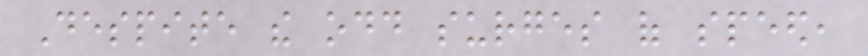Despite the odd surges of speed,
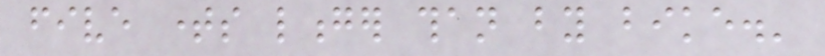five times longer than by bike.'
